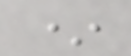*
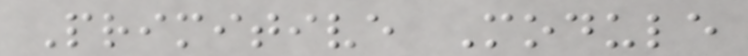Primitive Module
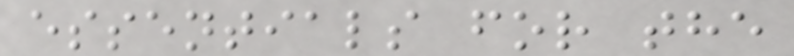essentials for the
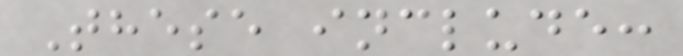These include:
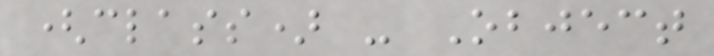(class) - Object
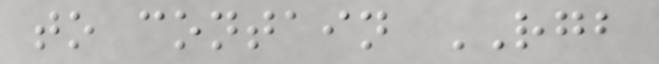to contain RGB
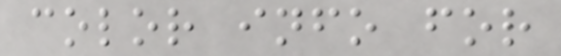color info for
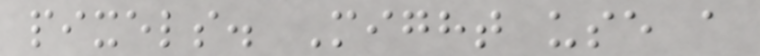pixels. Might use a
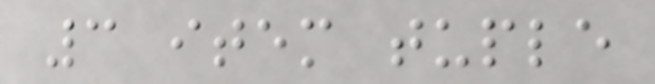3 item tuple
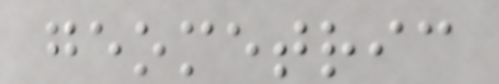geometric
